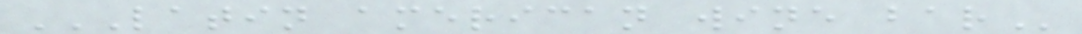LATIN AMERICAN WINE BAR
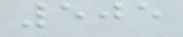505
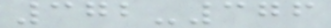372-376
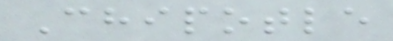Chipotle
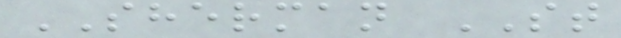SHERMAN ST
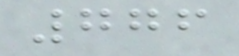776
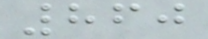860
